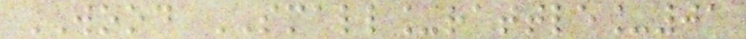WOOD SMALL_rattle_01
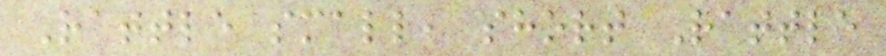Rattle small, short Rattle
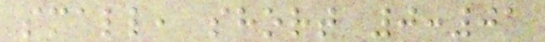small, short 0:01
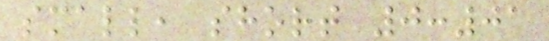small, short 0:01
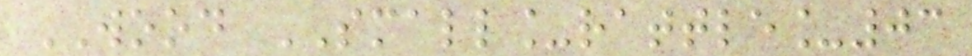WOOD SMALL_rattle_03
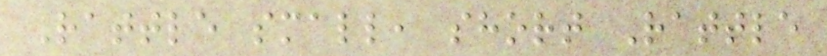Rattle small, short Rattle
